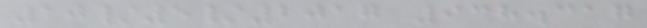10/5/2017 938.317
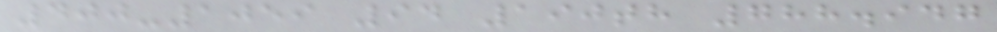400-1059 94 190th 788.947
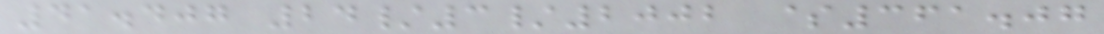41.407 24/3/2002 $361.07
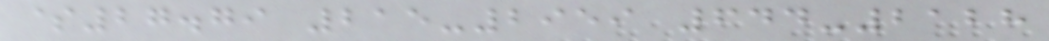$27.79 215-2959 644-2128
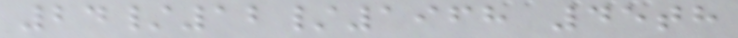24/12/1968 45th
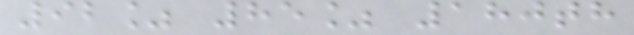92% 85% 180th
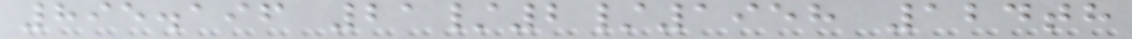895.196 21/2/1958 124th
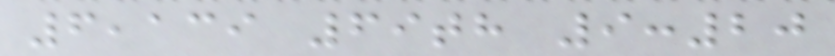6,139 69th 9:20
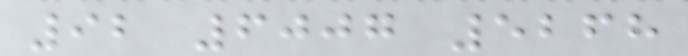92 6007 5268
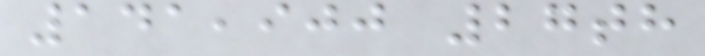141,900 27th
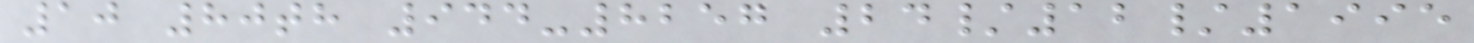10 80th 944-8257 24/12/1995
